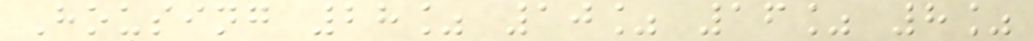Housing 28% 10% 16% 8%
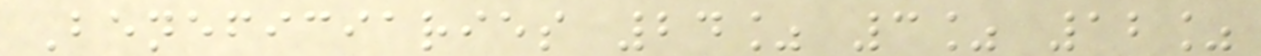Beneficiaries 24% 3% 12%
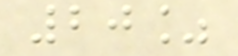20%
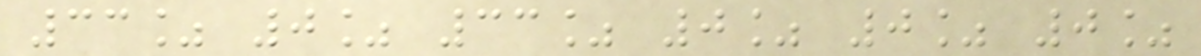33% 0% 33% 0% 0% 0%
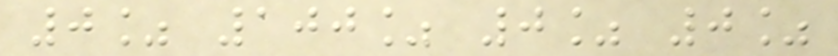0% 100% 0% 0%
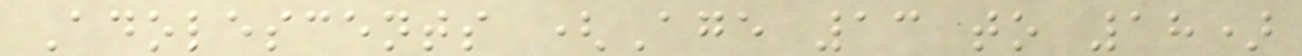Adolescents (Age 13 to 18)
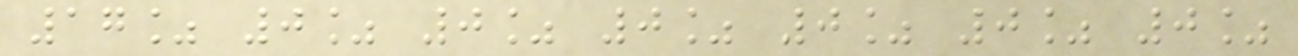17% 0% 0% 0% 0% 0% 0%
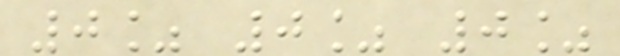0% 0% 0%
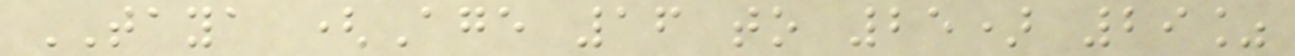TAYA (Age 16 to 25) 29%
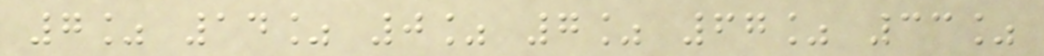7% 14% 0% 7% 67% 33%
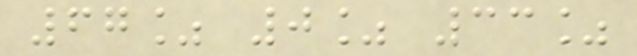67% 0% 33%
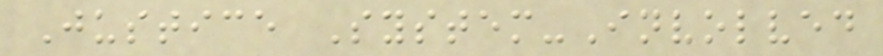Justice System-Involved
